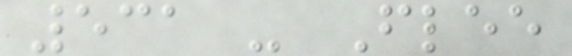531 - Flee
